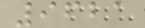9621
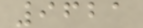9621
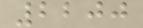2200
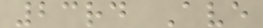23rd Ave
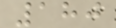180
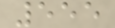555
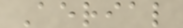Aerial
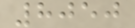8050
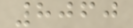8060
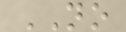NO
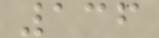136
